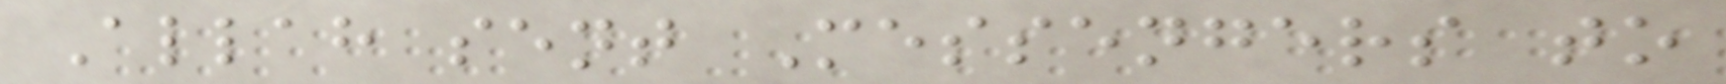Allah sent Messengers to
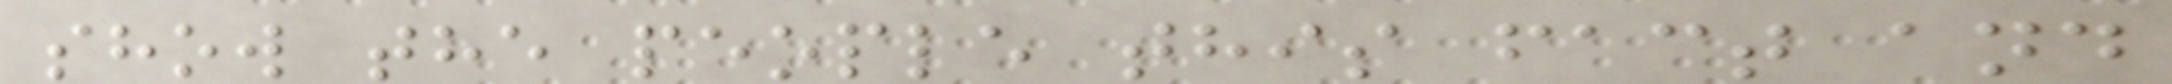show the people this fact and
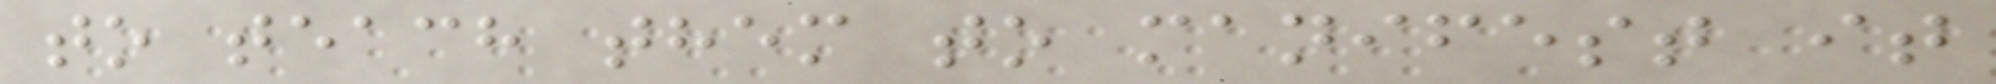to teach them to manifest it
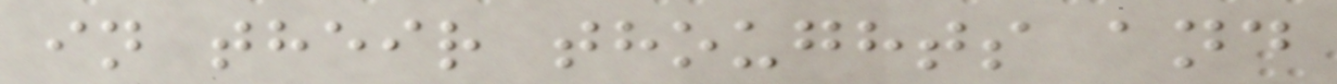in their thoughts and
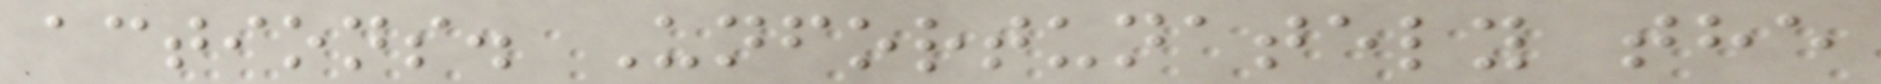actions. Unfortunately the
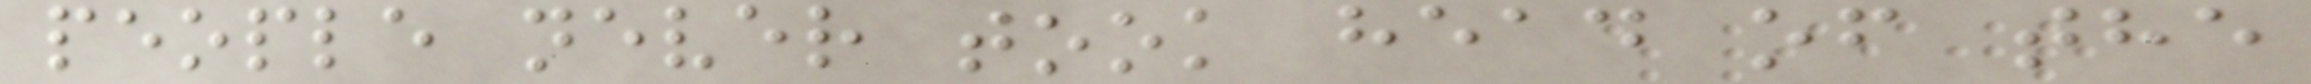people never took head of the
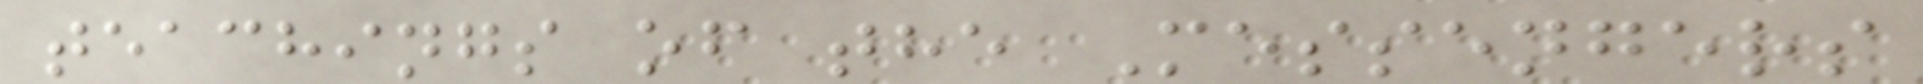teachings of the Messengers
